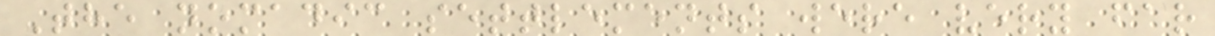The nomadic settlements were very far
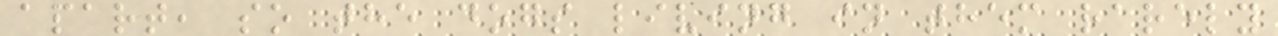apart, so the dogs living in them rarely
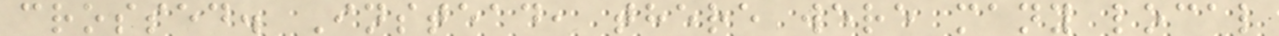crossed. Instead, there were many local
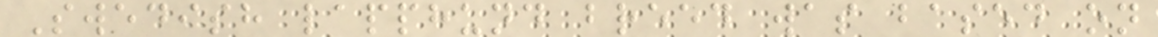Swedish lapphund breed was based on
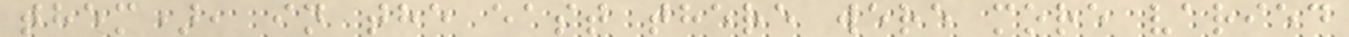them), in the east there were more varied
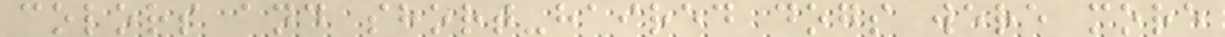colors and short-haired dogs were more
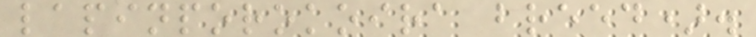lapinporokoira breed).
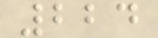224
